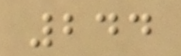244
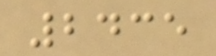2435
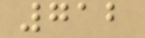712
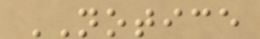NOTICE
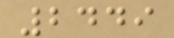2449
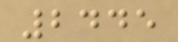2445
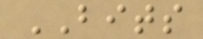BITS
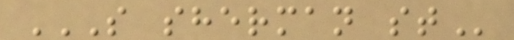S SHERMAN ST
